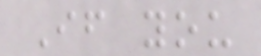If you
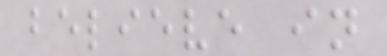believe in
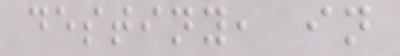destiny, in
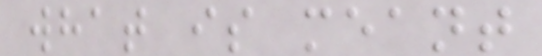what is meant
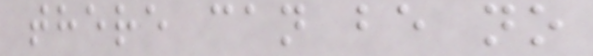there can be no
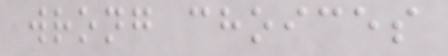wrong choices
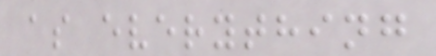as everything
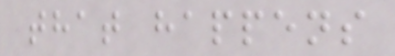that happens
